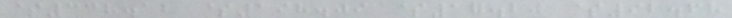$338.12 $198.09 $17.20 $92.68
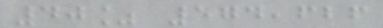40% 574,626
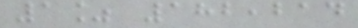1% 182,214
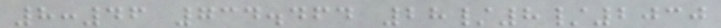8:46 734.464 28/8/2030
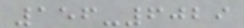156-6029
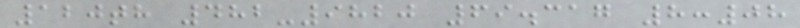120th 482-9820 69.317 8:08
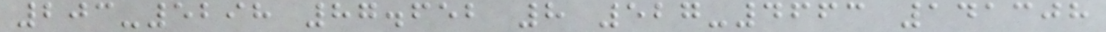203-5298 87.652 8 527-4663 141308
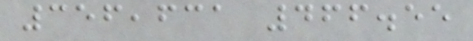356,631 466.55
